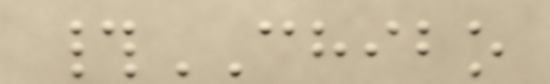#CHIBO
